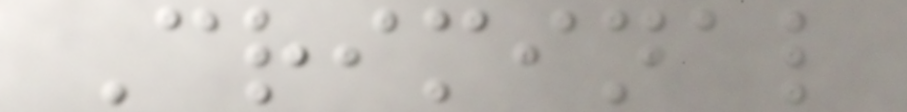Criminal
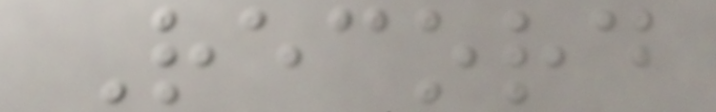Record
